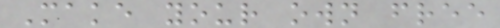Make your own free
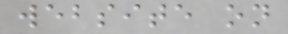website on
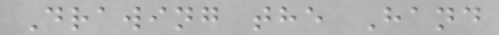Drawing the Hand
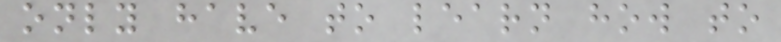only have to learn how to
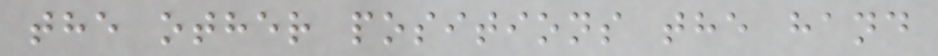the other positions the hand
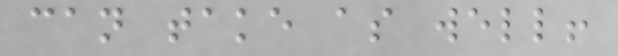can take as well!
